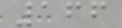166
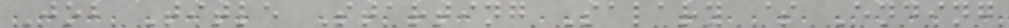Job Title Starting Salary $ Ending
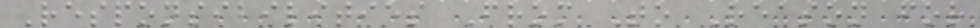Responsibilities From To Reason for
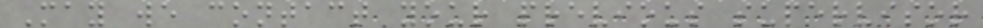May we contact your previous supervisor
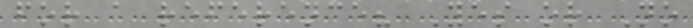for a reference? Yes or No
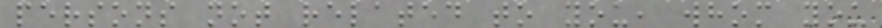persons not related to you, whom you
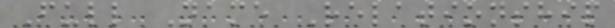Full Name Relationship
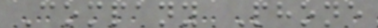Company Phone
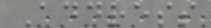Address
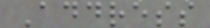Address
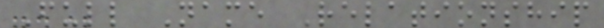Full Name Relationship
